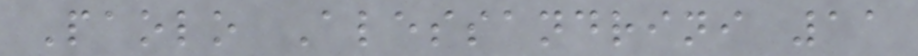Paolo Alessandrini 11
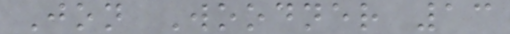Jon Woodner 13
